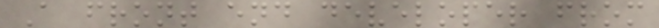A front end developer from
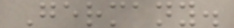Germany.
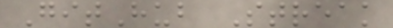GitHub Streak
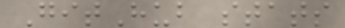GitHub stats
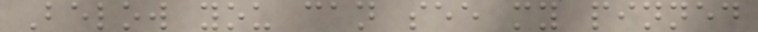Below you can see my pinned
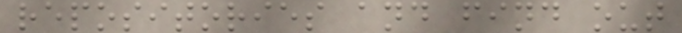repositories and find out
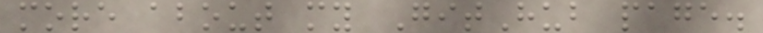more about my GitHub page.
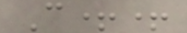C++
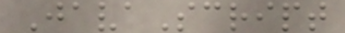JavaScript
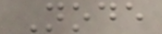Node
